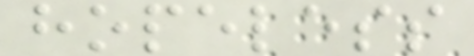hopeless
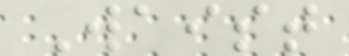Waist
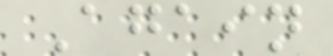Again
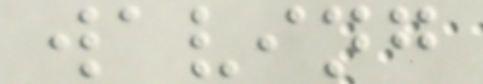waving
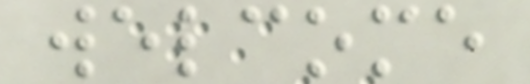welcome
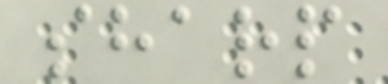sharp
